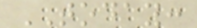TODAY:
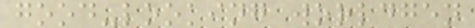good-looking worldgen
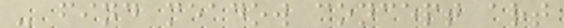- find meadow concept art
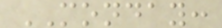MONDAY:
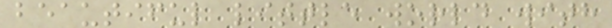beautiful little world with
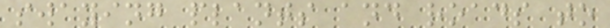swaying plants and roads to
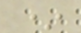*
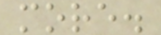more.
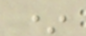*
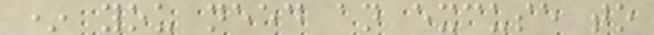* you need an excuse to
